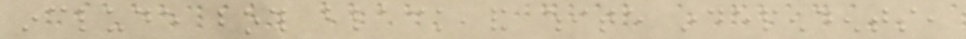include both black and white independents,
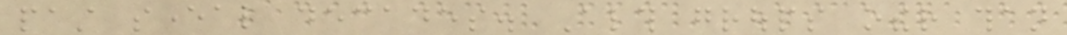past several decades. Although groups other than
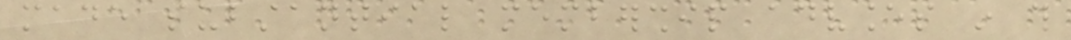made substantial membership advances in this
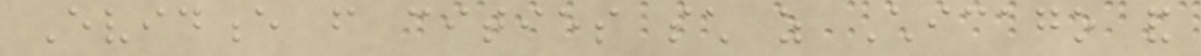Evidence from cities such as Chicago and
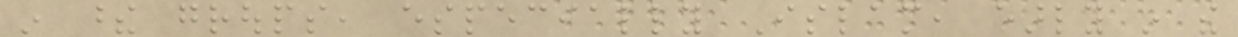in these groups, especially Islam, early in the
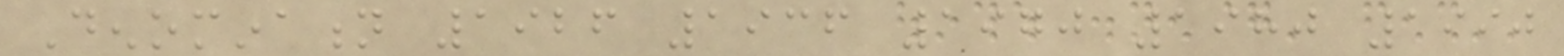Denomination 1926 1936 1970 1980 1990
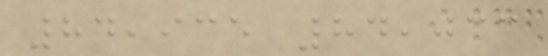84,935 84,033
